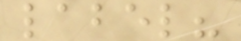label?
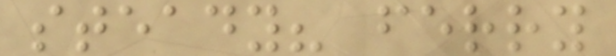steady? ferry
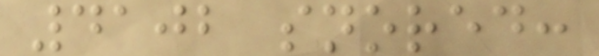4102 snored:
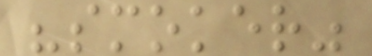"smoker"
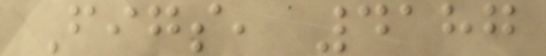Figs, 4187
